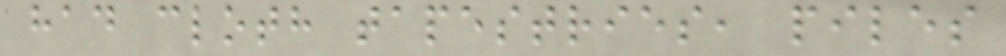had cloth tapestries, piles
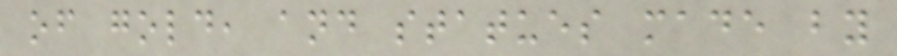of gold, and statues made by
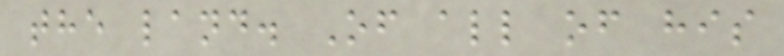the land. Of all of his
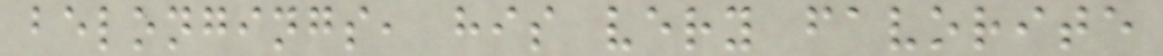belongings, his very favorite
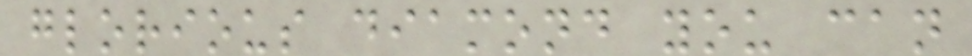glorious diamond you can
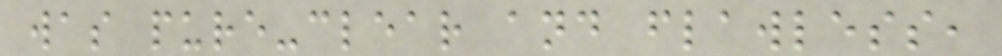was pure-clear and flawless,
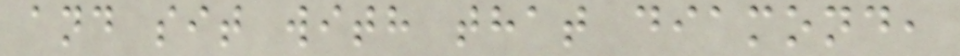and sit with that diamond,
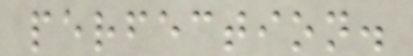perfection.
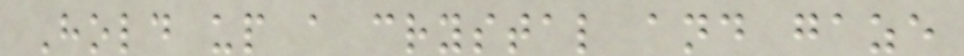Hold up a crystal and gaze
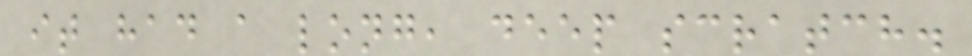it had a long, deep scratch.
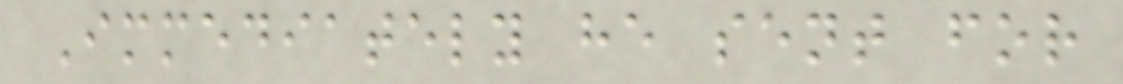Immediately he sent for
